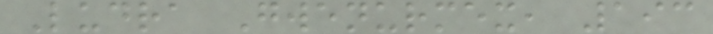Ludra Gwenurmex, 193
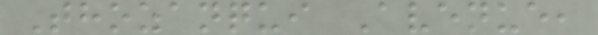Thozanqui Avenue,
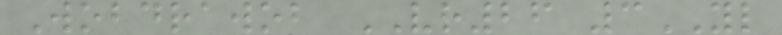Wobdrawob VR26 3YL
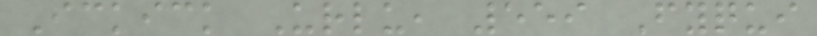Ickick Urlu, 559 Fyqui
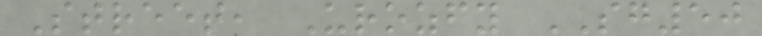Street, Urozfy SG50
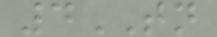4TN
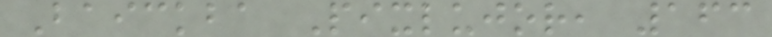Baickba Pixlujor, 163
